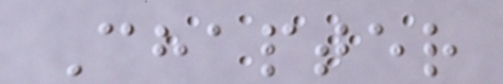Chapter
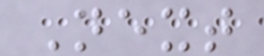Next
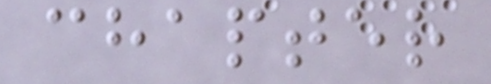chapter
